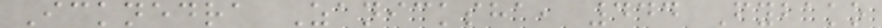Icknedra Zanicksha, 444 Fybako
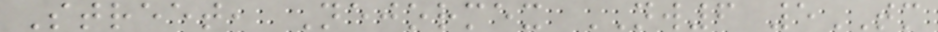Street, Nejormex NW6 5TM
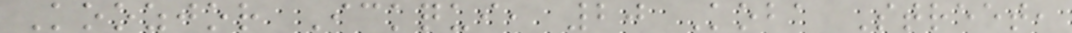Koozjor Ickqui, 20 Koba Street,
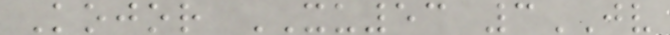Kojor XU53 3JV
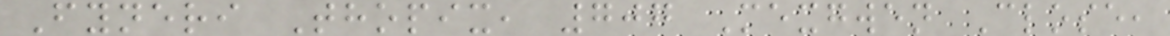Fyneri Thopix, 707 Mexgwen Close,
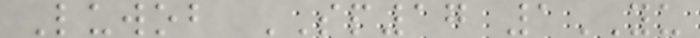Luwob SP17 1YU
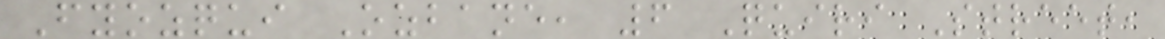Fyozqui Ozbane, 6 Quiri Street,
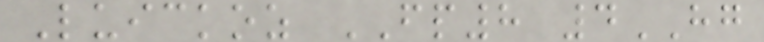Luickoz FP8 4HG
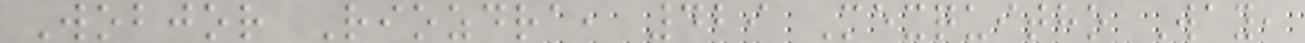Wobjor Riozdra, 429 Mexquitho Way,
